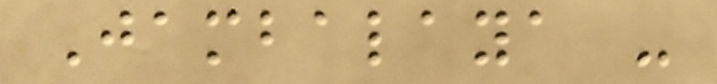Jambalaya -
